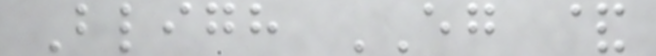Bligh EG &
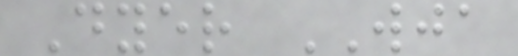Dyer WJA
